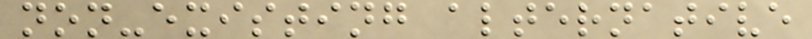non-existing alternative
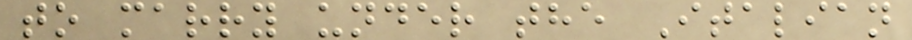to marry under the Italian
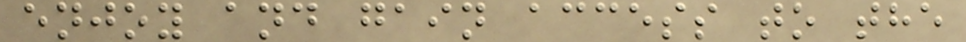enjoy and gain access to the
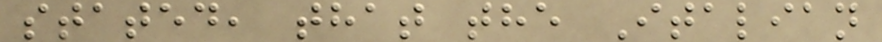stated, that the Italian
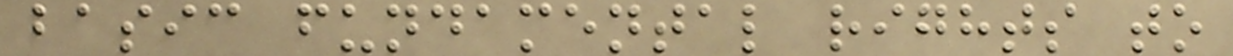basic fundamental rights to
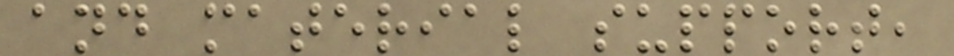and material support,
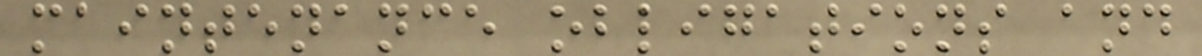maintenance obligations and
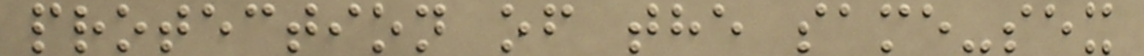protection of the same-sex
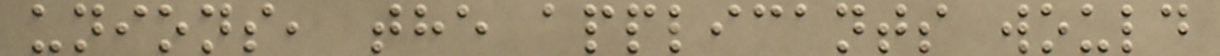unions, the applicants would
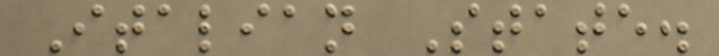Italian State.
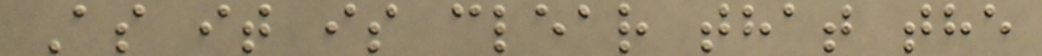As it is clear that the
